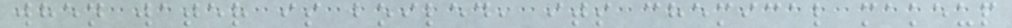when water is boiled, its chemical makeup
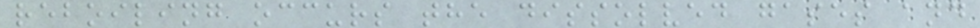reboiling occurs the dissolved gases and
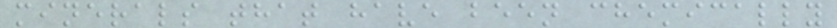minerals that have been chemically
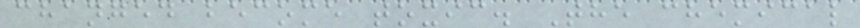changed become toxic. The chemical
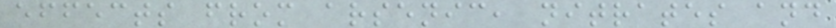effects from arsenic, nitrates and
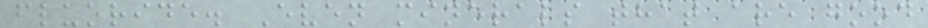fluoride. Even minerals that are good
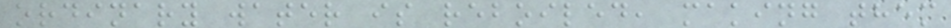ordinary water is reboiled, making them
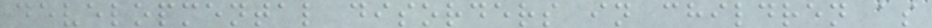developmental disorders in children as
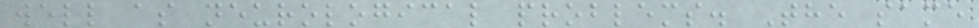well as neurological problems. The same
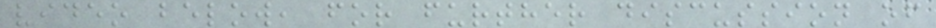video below, for further discussion of
